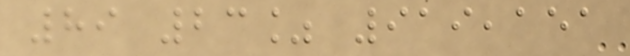89 23% 919,151
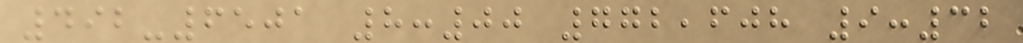492-6501 8:00 772,608 9:32
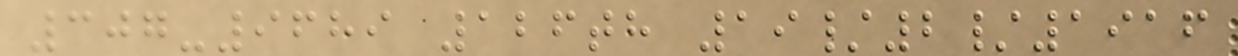307-9689 126th 19/2/1916
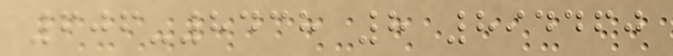606-8438 8 894460
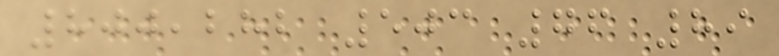800,282 503 76 89
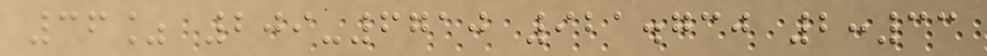36% 209-6710 921.730 2:33
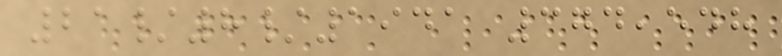21/8/1941 374,548
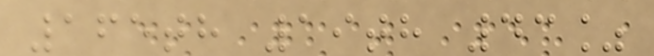165th 19th 43%
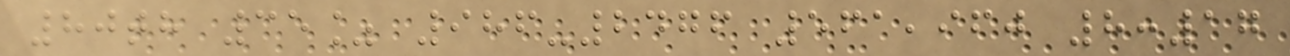80th 35% 986-2476 561,960 8:17
